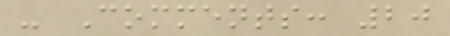- Comments: 20
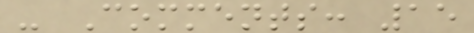- Comments: 15
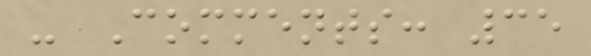- Comments: 35
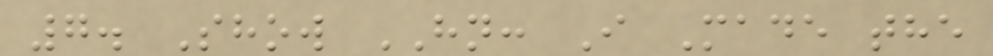7. Show HN: I Made the
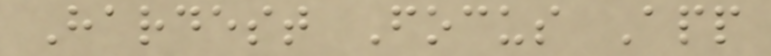Hardest Focus App
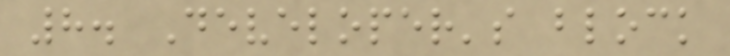8. Developer's block
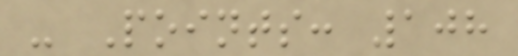- Points: 108
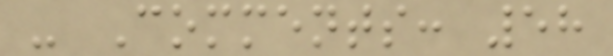- Comments: 58
